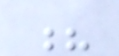?
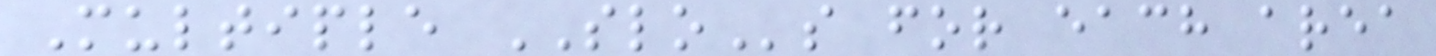Multiple SLOs for each area
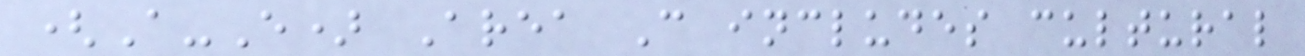(A-E) Area C includes cultural
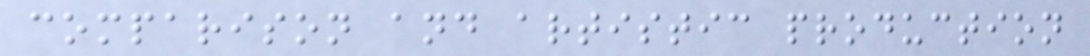comparison and artistic production
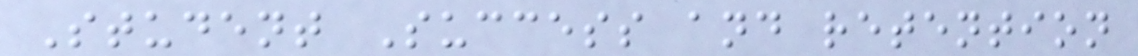Student Success and retention
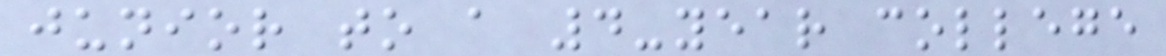junior to a 4-year college
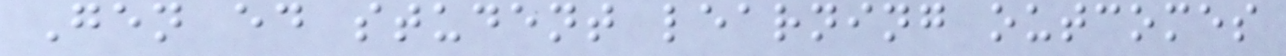Gen ed student learning outcomes
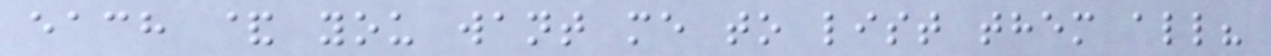each & you want me to list them all?
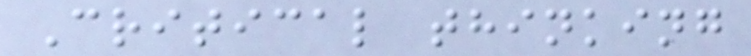Critical thinking
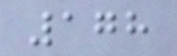178
